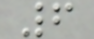6
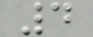4
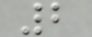2
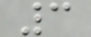3
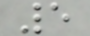5
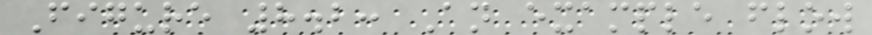Figure 8.2: An example flow
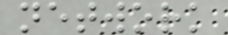network
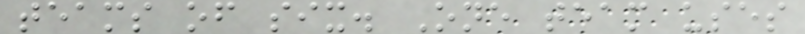teams of six. One team uses
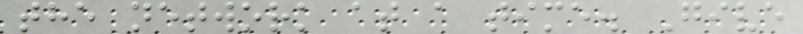the network at a time. Give
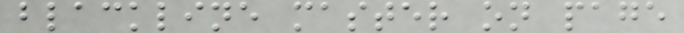blackline master on page
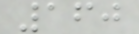160
